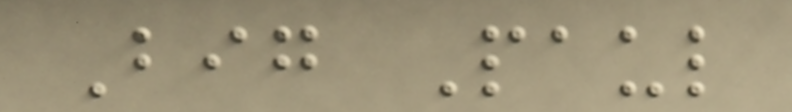Big Paul
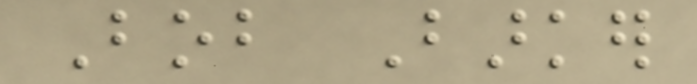Bob Barker
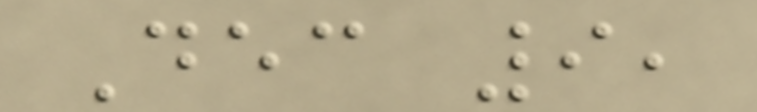Dec 9,
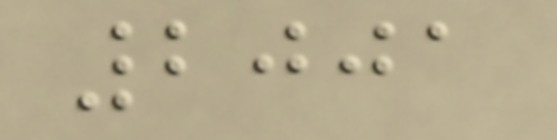2001
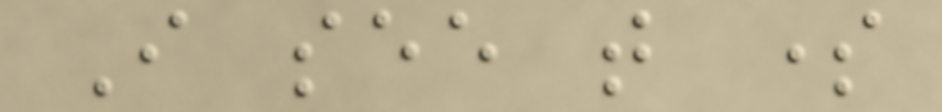I see that some
